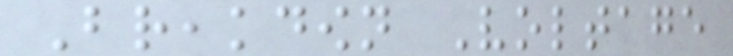Breakdown Voltage
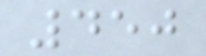450
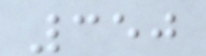350
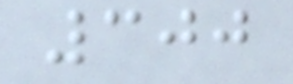300
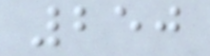250
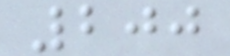200
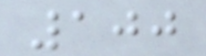100
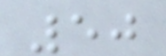50
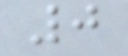0
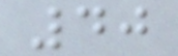40
